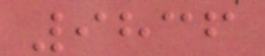9836
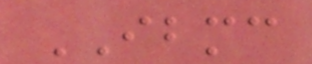IBMC
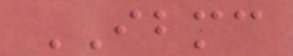IBMC
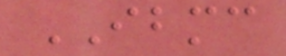IBMC
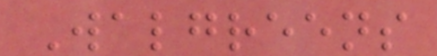Walgreens
